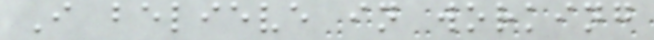I believe in working
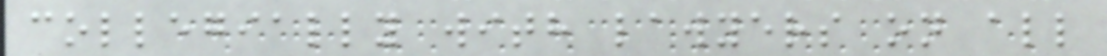collegially with lawyers on all
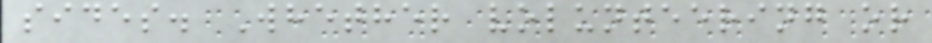sides. Whether volunteering or
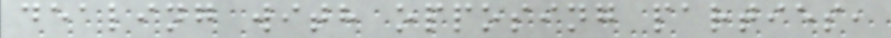dealing with opposing parties,
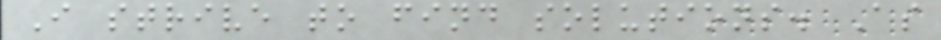I strive to find solutions. As
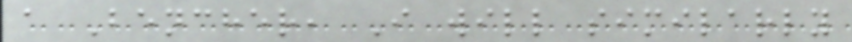a Bencher, I will similarly
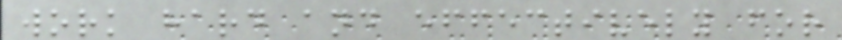work hard and effectively for
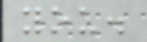you.
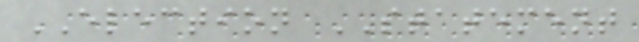ELECTION STATEMENT
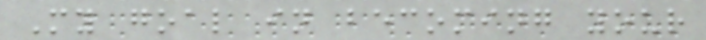My goal in becoming your
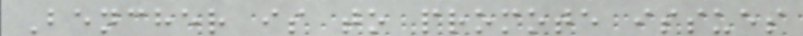Bencher is to promote issues
